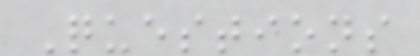Questions
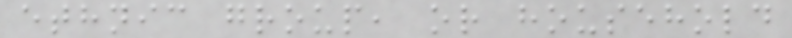ethnic group, or household
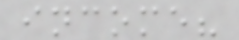income?
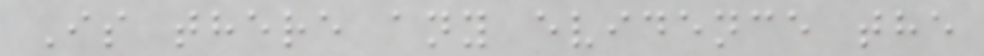Is there any evidence the
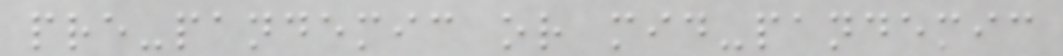pre-pandemic or mid-pandemic
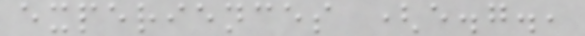experiences (e.g.,
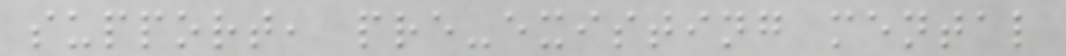support, pre-existing mental
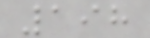198
